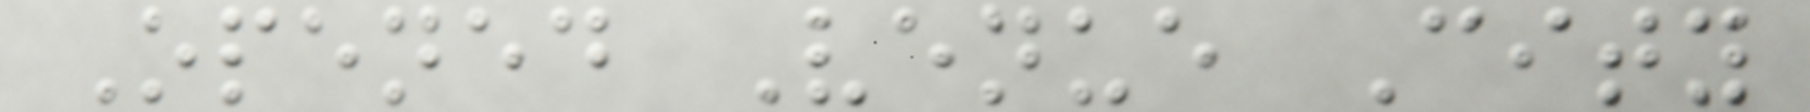Opened Venue City
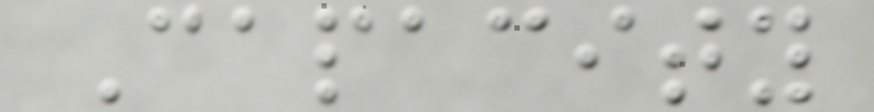Capacity
